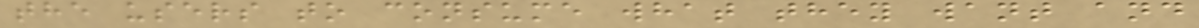the users to consume what they want and
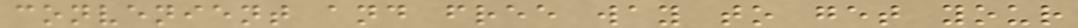convenient and free way to get your
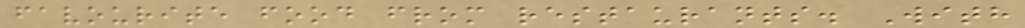favourite food from restaurants. With
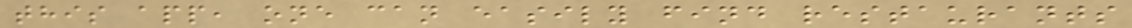this app, one can easily find restaurants
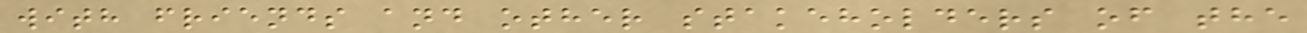with friends and other stakeholders of the
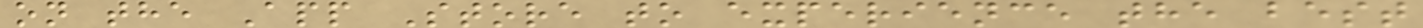on the App Store to experience the best
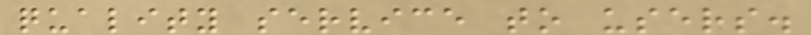quality service to users.
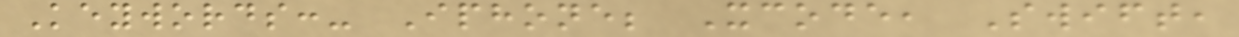Keywords:- Iphone; Xcode, Swift,
